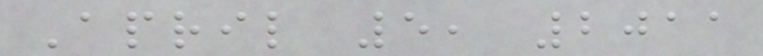April 5, 2011
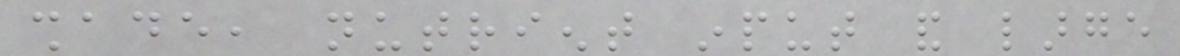shade, nutrient input and large
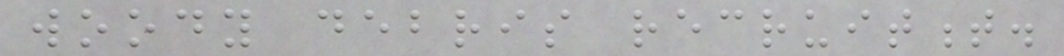woody debris recruitment.
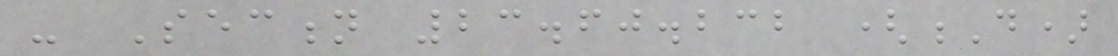- Section 23.60.232 (D)
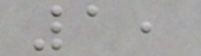1,
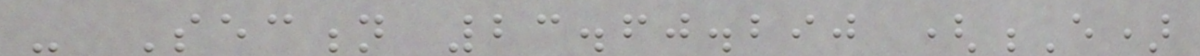- Section 23.60.290 (E)
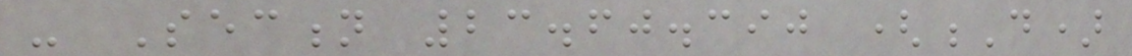- Section 23.60.390 (D)
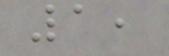1,
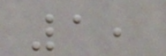1,
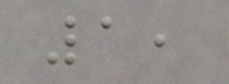1,
